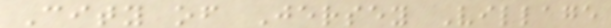City of Jersey Village
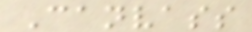Canvass
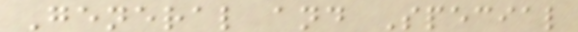General and Special
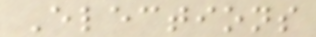Elections
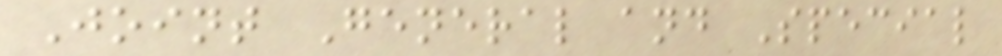Joint General and Special
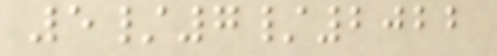5/7/2022
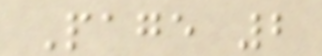Page 2
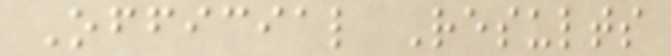Official Results
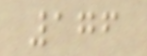176
